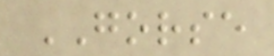GORSE
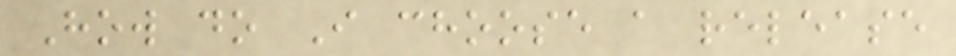How do I choose a release
